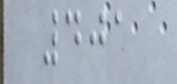401
